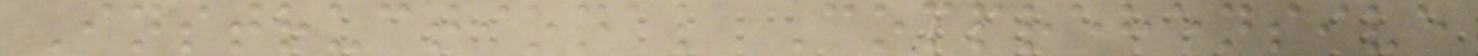Instructional Comprehensive
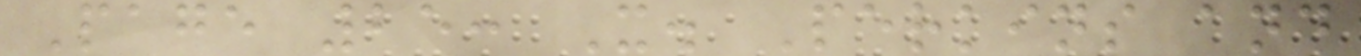Page 25: X. Perkins and
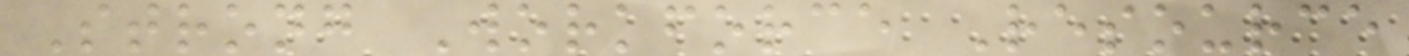Strong Workforce Resource
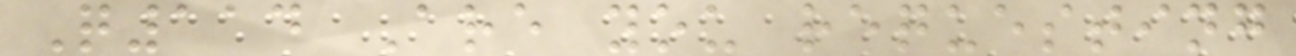Q114 Are you requesting
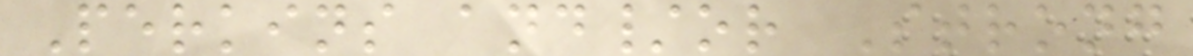Perkins and/or Strong
